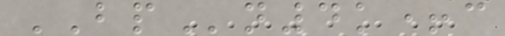BPn4k+c
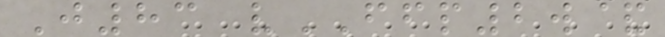J83 vFFP2w&
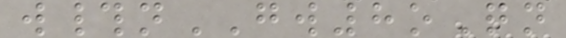w#nGW8oQn
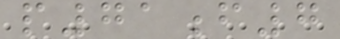p71f7
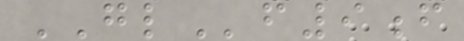GLf9f
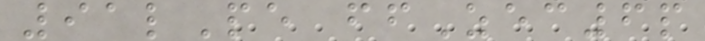91lPe ffZec6p
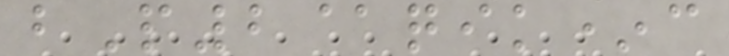bP2@qik*c
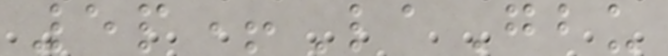5p+LaGbu
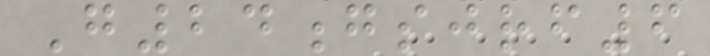G24gsjrf6
